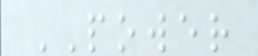POWER
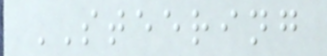STEERING
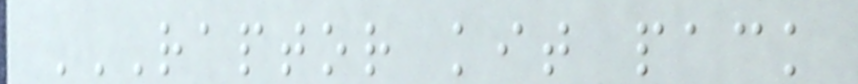RAPTOR KIT PACK
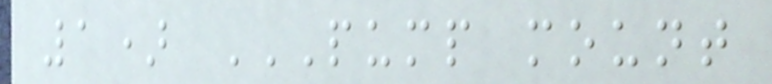1) PUMP MOUNT
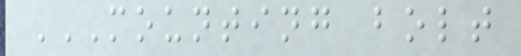MOUNTING BOLT
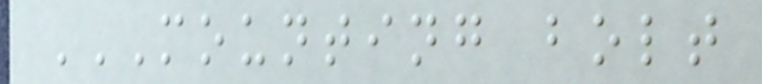MOUNTING BOLT
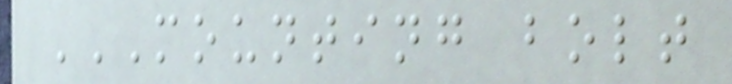MOUNTING BOLT
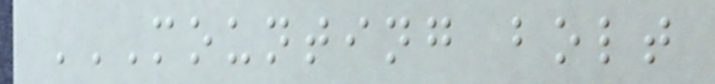MOUNTING BOLT
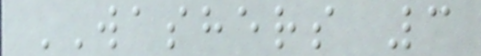WASHERS 3
